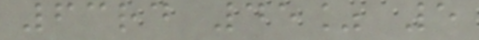63rd 45% 5
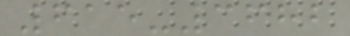615-3682
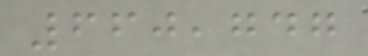660,747
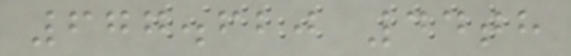677.620 44th
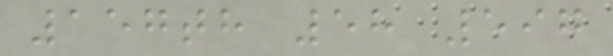157th 58 597
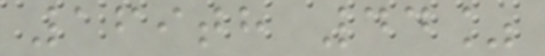169th 44%
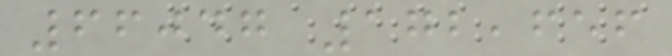66047 172,656
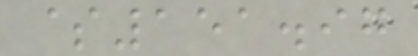$151.97
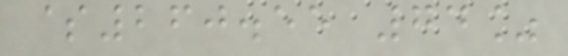$260.55 74%
